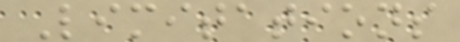Limitations
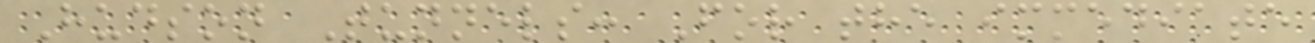Hudson Tunnels: For the immediate
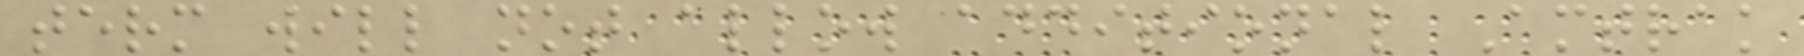term will not allow additional Amtrak
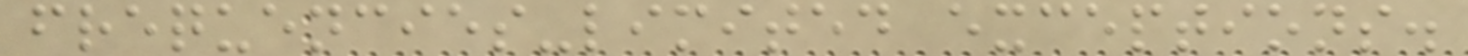frequencies-limited exceptions.
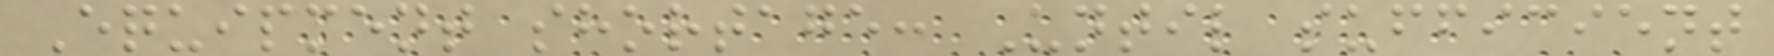Equipment shortage: Until sufficient
